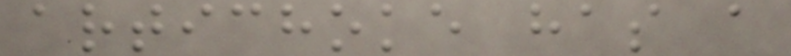artichoke has a
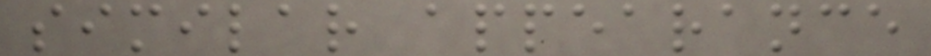similar appearance
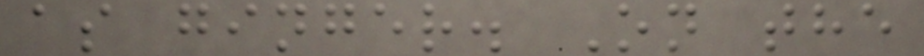as ginger. On the
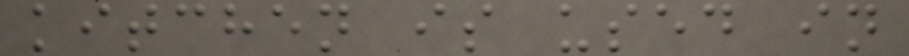kitchen is used in
